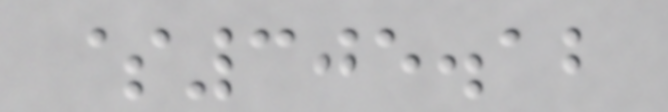$305.12
